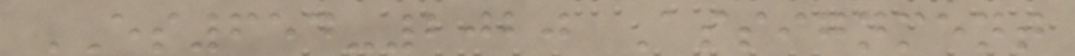ES654-2020 Assignment
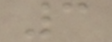3
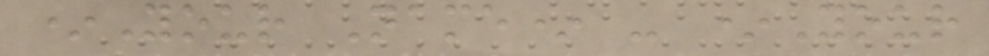*Your Name* - *Your
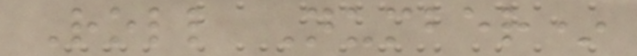Roll Number*
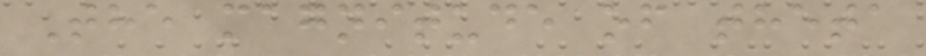The magnitude of theta
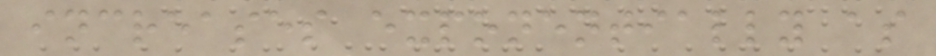increases exponentially as
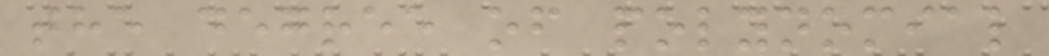the degree of polynomial
